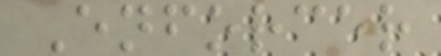Enforcer
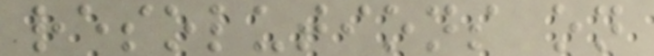resolutions on
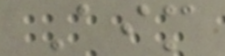Aim
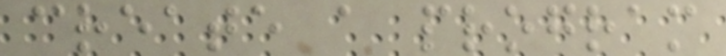create a program
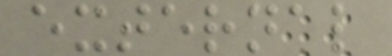external
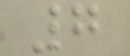7
